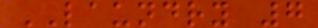LAUNDRY 7
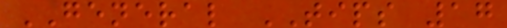GENERAL TIPS 17
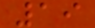19
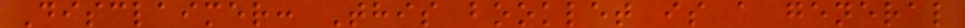Disclaimer: This booklet is a general
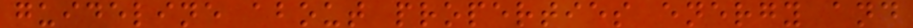guideline about properties energy and
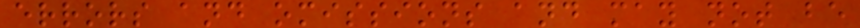errors and omissions and may not be
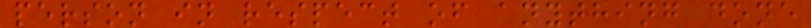person in respect of anything done
